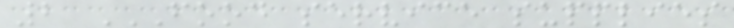2 FOOD SERVICE SUPPLIES
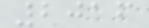2016
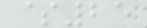$25
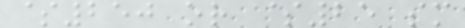$250 or $25 sm
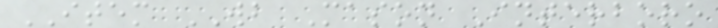ITEM WB Mason Interboro
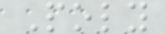Poly
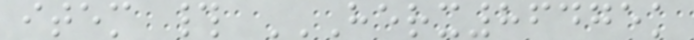item # HERX86475K
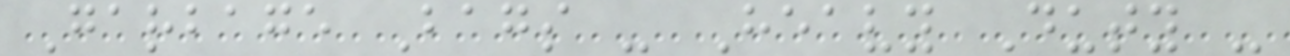Garbage Bags - Heavy Duty -
